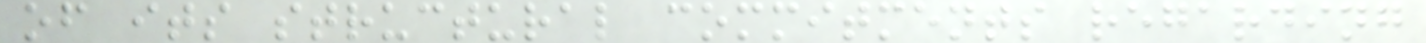of its structural commitments regarding
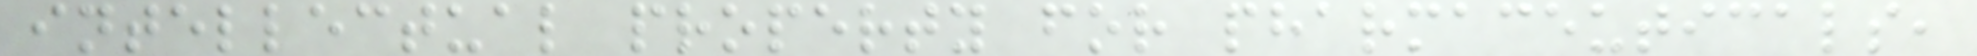intellectual property for pharmaceuticals,
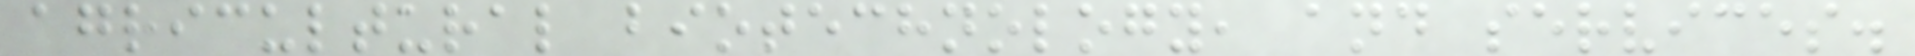agricultural biotechnology, and services.
